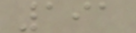191
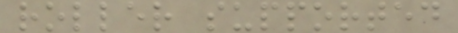roller supported
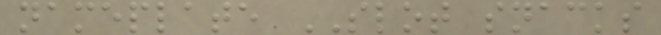nameplate SLOT snacks
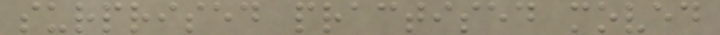surprised practised moved
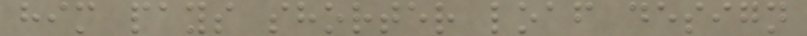him pays shorter loaf design
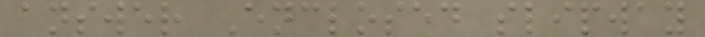answer Enclosed slipway
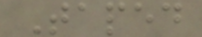Taped
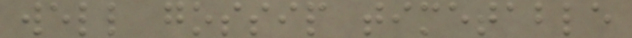well gossip timetable
